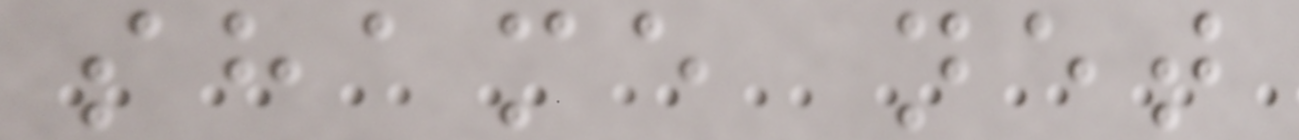shame net
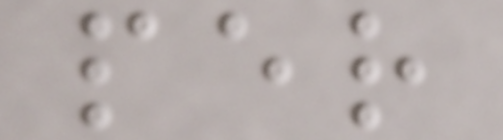per
